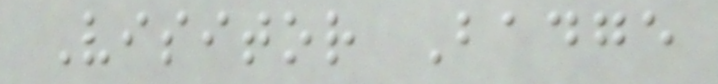Visitor Badge
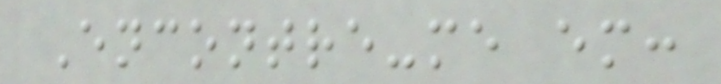Encontre-me em:
